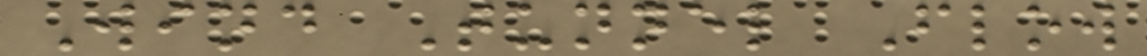Wind Tunnel Flow
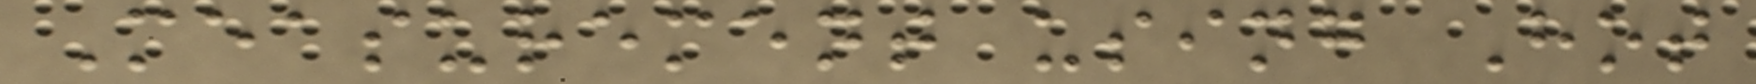Measurement using Hot
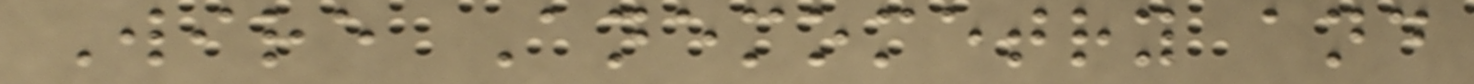Wire Anemometry and
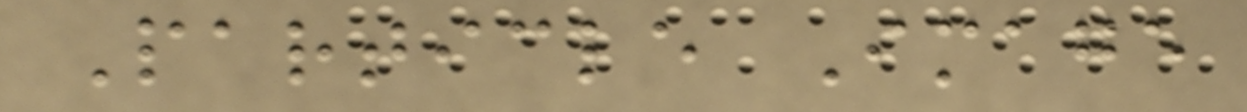Particle Image
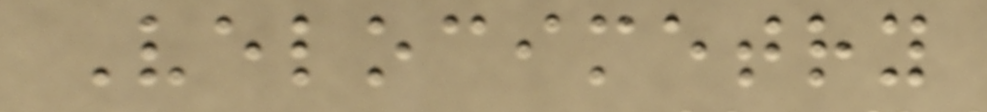Velocimetry
